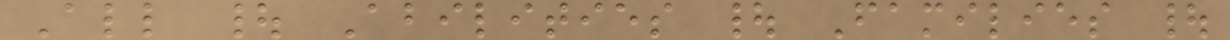All | Abilities | Families |
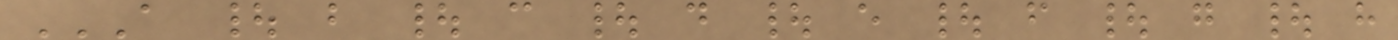A | B | C | D | E | F | G | H
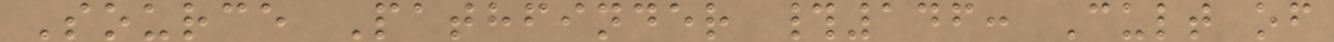Source Pathfinder #146: Cult of
